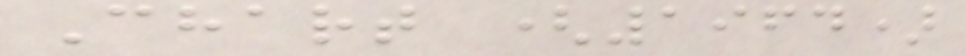Chart (1964)
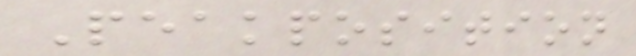Peakposition
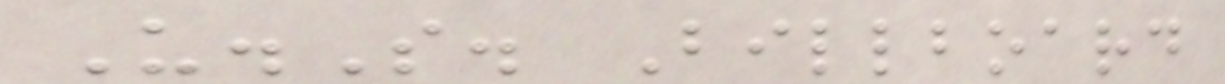U.S. Billboard
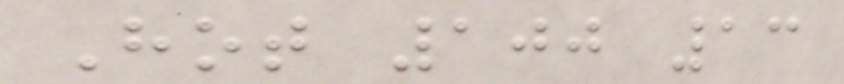Hot 100 13
